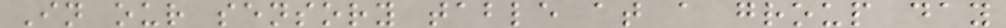In our sensory table at a group day
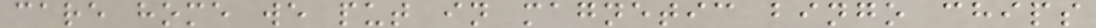care home we put in magnetic bingo chips
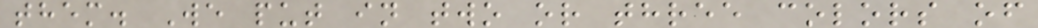them. We put in two or three colors of
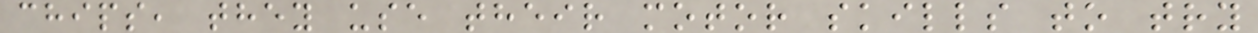chips, they use their motor skills to try
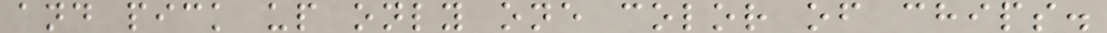and pick up only one color of chips.
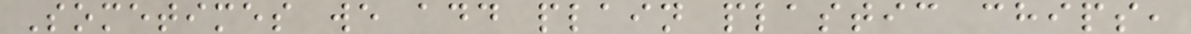Sometimes we add plain plastic chips,
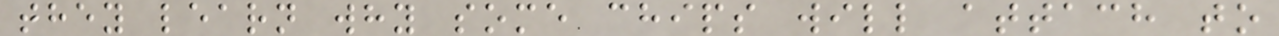they learn why some chips will attach to
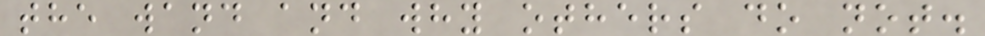the wand and why others do not.
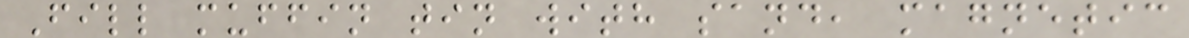Fill muffin tin with sand, magnetic
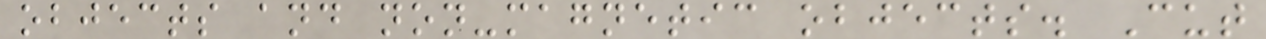objects and non-magnetic objects. Cut
